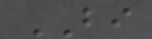BI
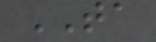TA
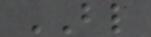BL
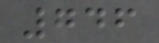746
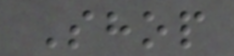Shop
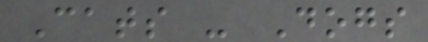Cats - Dogs
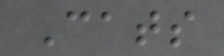Cats
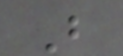B
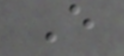E
